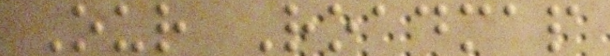Our Roadmap
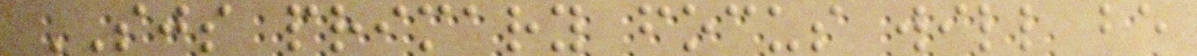SJS primary focus will be
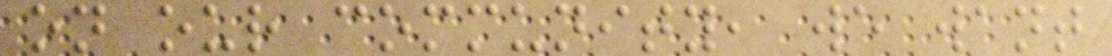on our community, we want
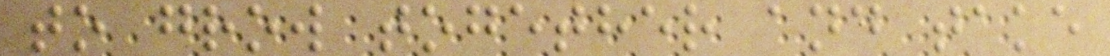to grow together and take
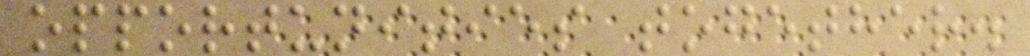opportunities together.
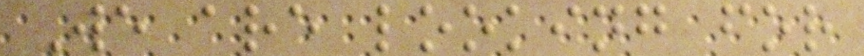We are looking for
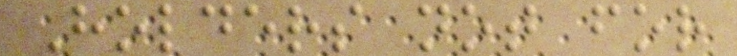Holders not for
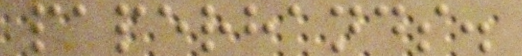paperhands.
